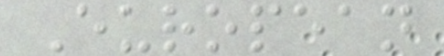European
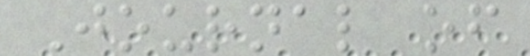Journal of
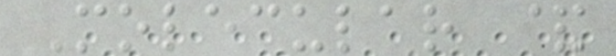Molecular &
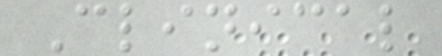Clinical
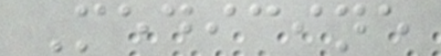Medicine
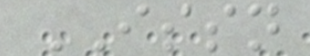ISSN
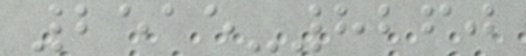2515-8260
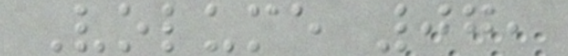Volume 07,
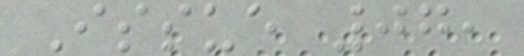Issue 07,
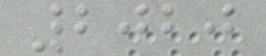2020
